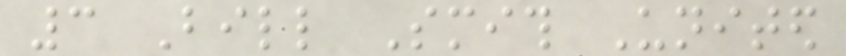3 Bill Smith United
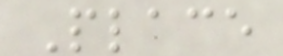Place
